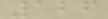126
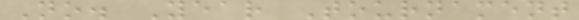No. Year Tournament
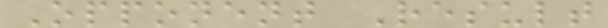Opponent Result
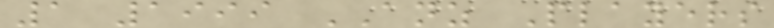1 1999 ANZ Players
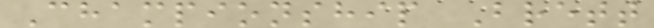Championship Brett
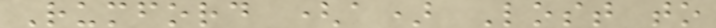Rumford (a) Lost to
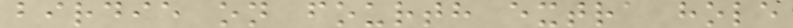birdie on fourth extra hole
